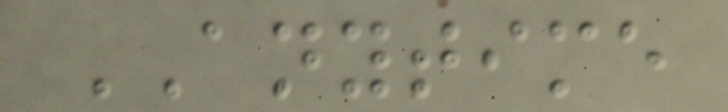ANYTIME
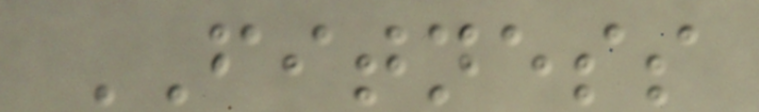FITNESS
